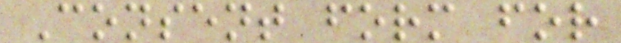Consent form for
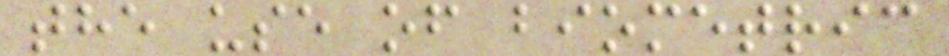the use of biometric
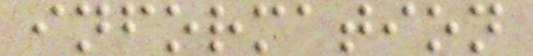information
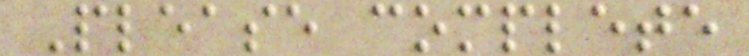Please complete
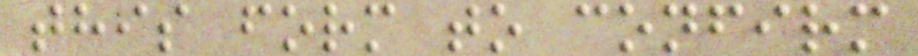this form to confirm
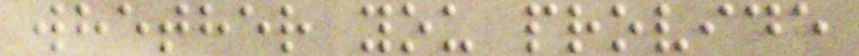whether you provide
